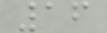16
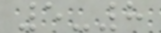5-8
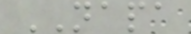NAPA
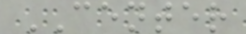CENTER
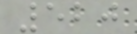520
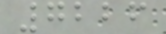7226
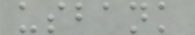usbank
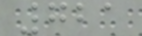721
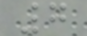7
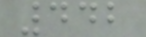442
